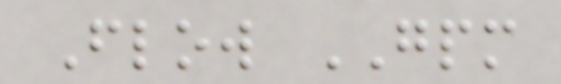Flow GPM
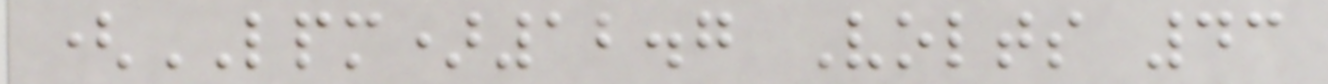(LPM)12.7 Volts 43
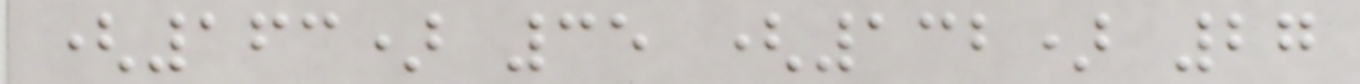(163) 35 (132) 27
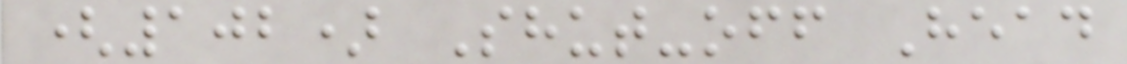(102) Shut-off Head
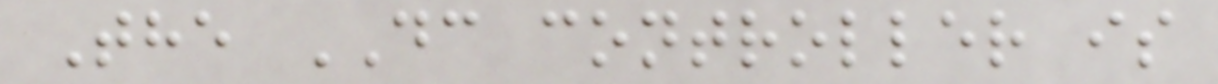The DC controller is
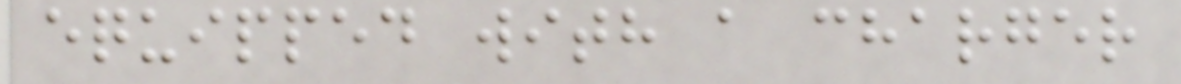equipped with a charger
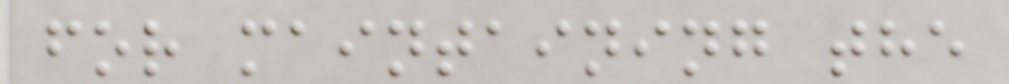for maintaining the
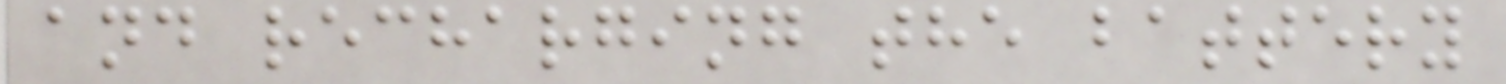and recharging the battery
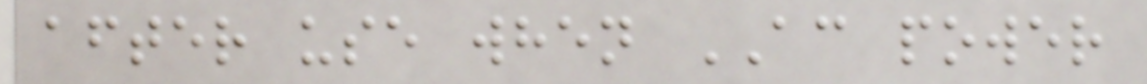after use when AC power
